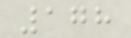178
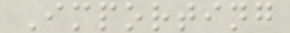Importing
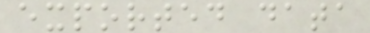exported data
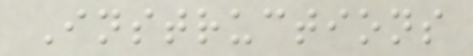Instructions
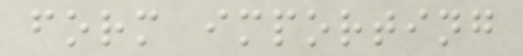form importing
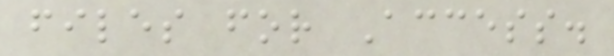files for Access.
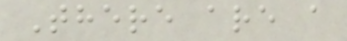There are a
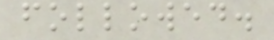followed.
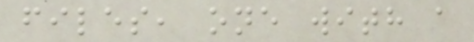files, one with a
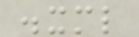.xml
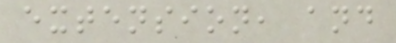extension, and
